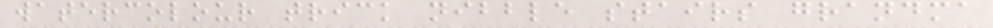watercolour trick nibble stairs grandma
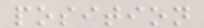position
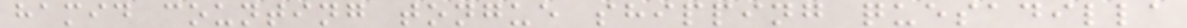hamid counting tongue shipping quesadilla
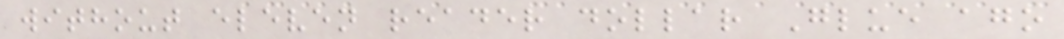without eleven reader dollar Glue ago
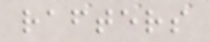rafters
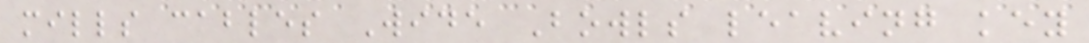mills cables Wide Bowls leaving key
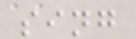sing
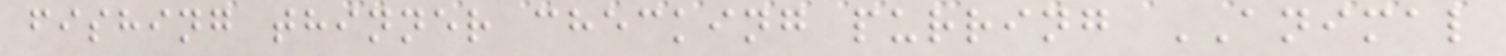fishing thinner checking purring ANIMAL
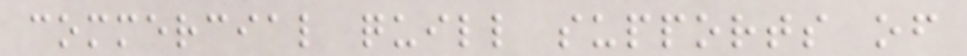commercial quill supports of
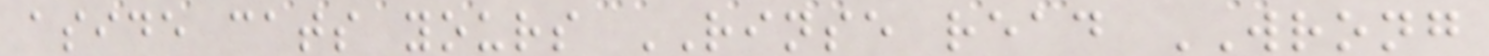aside cats yours RINSE read WRONG
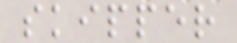skipper
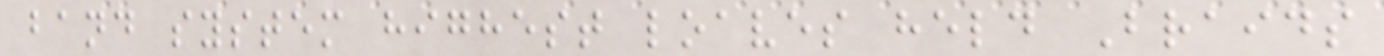band system highest loaves held Braids
